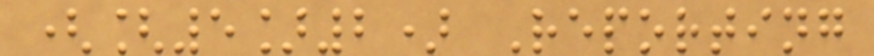([5]2) Reporting
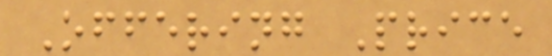Offering Price
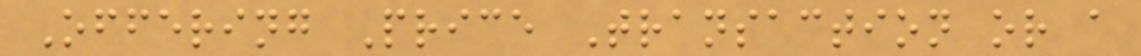Offering Price Transaction or a
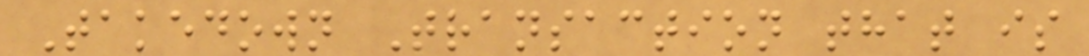Takedown Transaction that is
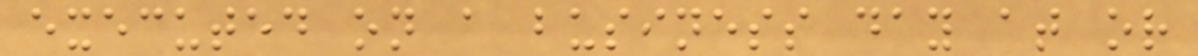executed on a business day at or
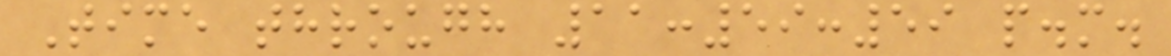Time through 11:59:59 p.m.
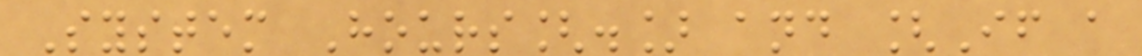System Hours[.] and [If a
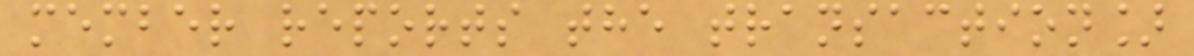member reports the transaction]
